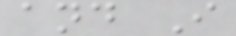and I
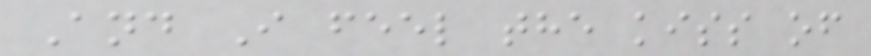And I feel the kiss of
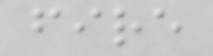fire
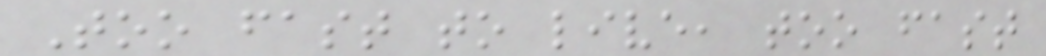Too fast to live, too fast
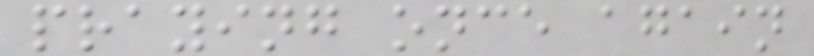praying once again
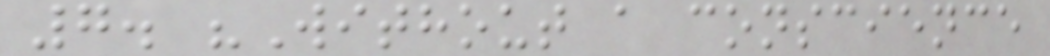7. "Without a conscience
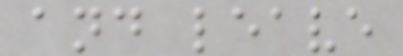and leave
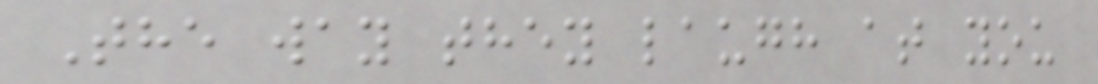The way they laugh at you
